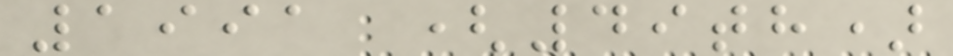1991 (49th)
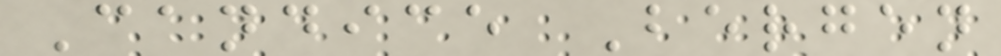Candice Bergen
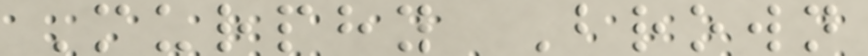Murphy Brown
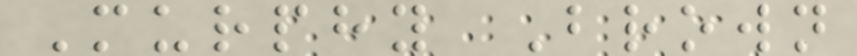Murphy Brown
